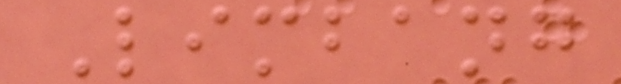Limbang
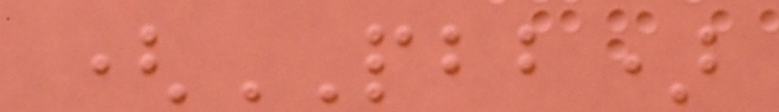(PBB)
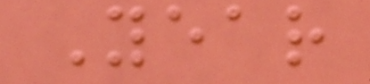Year
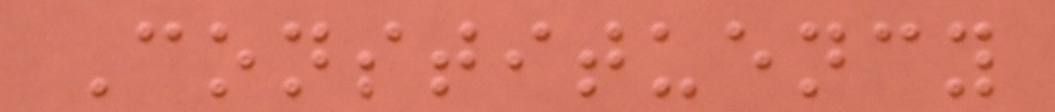Constituency
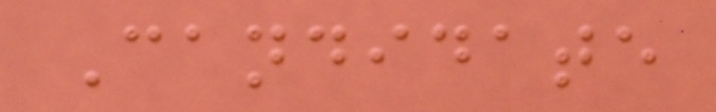Candidate
